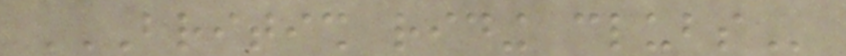BRITISH RIDING CLUBS
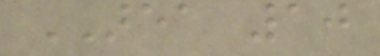AREA 10
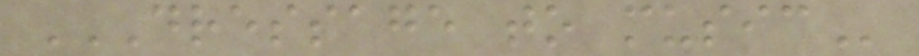DRESSAGE TO MUSIC
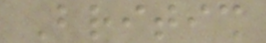British
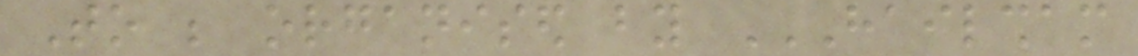To be organised by HAILSHAM
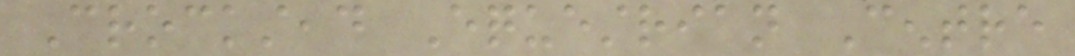Crockstead Equestrian Centre
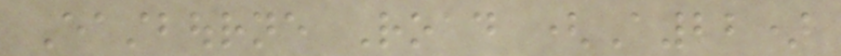Eastbourne Road (A22)
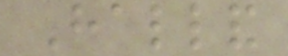Halland
